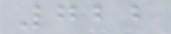722
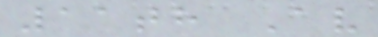11th Av
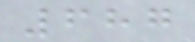687
